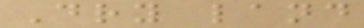Dry land
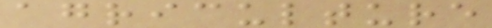agriculture
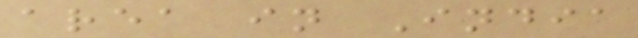area in India
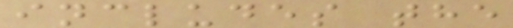includes the
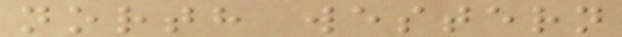north western
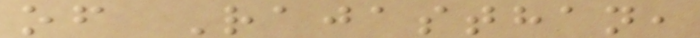of Rajasthan,
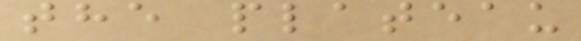the plateau
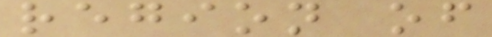region of
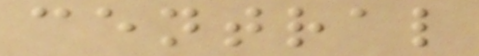central
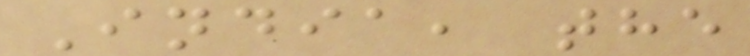India, the
